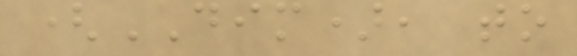(DIM), to
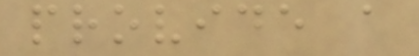provide a
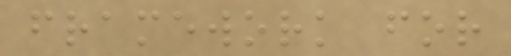framework for
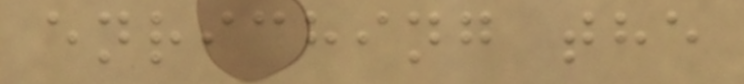enriching the
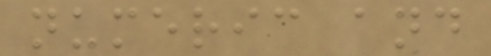numeric and
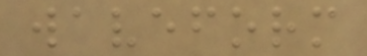waveform
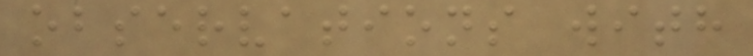observations with
